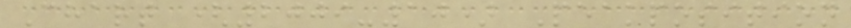Chart (2009-10) Peakposition
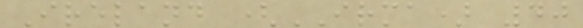Ireland (IRMA) 40
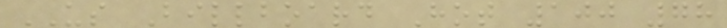US Billboard Hot 100 78
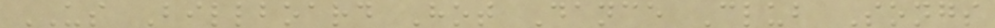US Billboard Hot Dance Club Songs
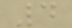4
